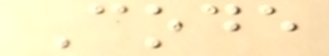Code
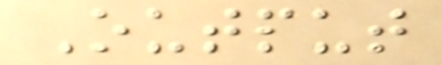Output
